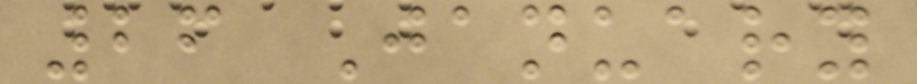26 January
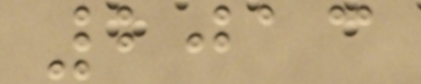2013
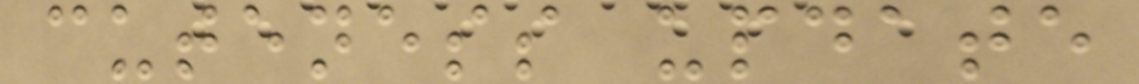cuteness update
